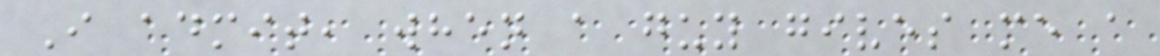I admit, when a guy gives me a
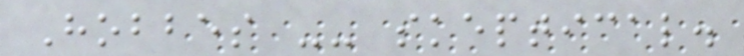Hobbes -- skeptical.
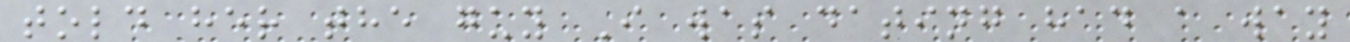told her the guy I was dating had a way
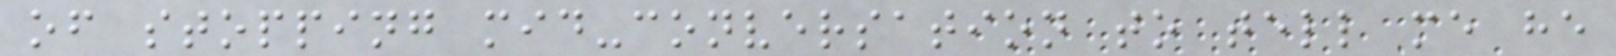of stopping mid-conversation to tell me he
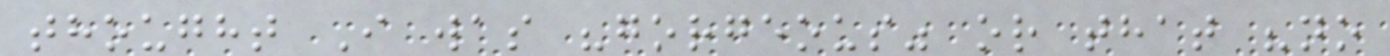thought I was "gorgeous" or that "no
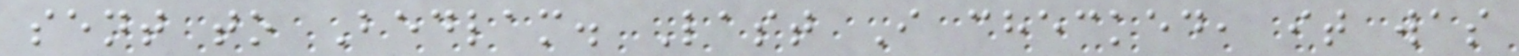sent to Bedlam. Last I checked, it was
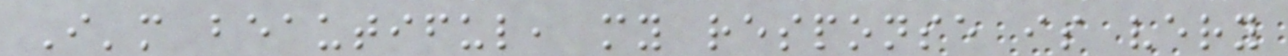I'm beautiful, my response is very
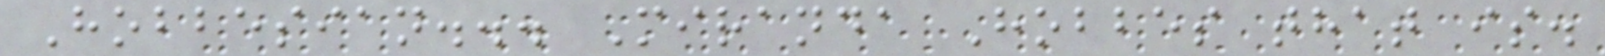Hobbesian... Miranda Hobbes that is.
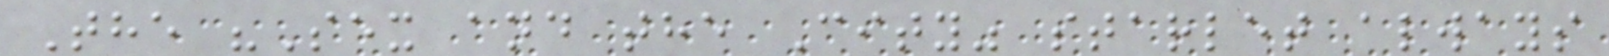The "Sex and the City" starlet always
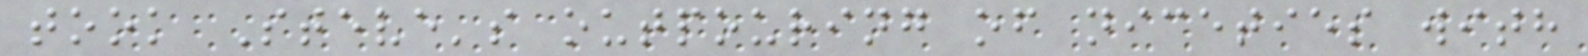took Steve's outpouring of niceties with
